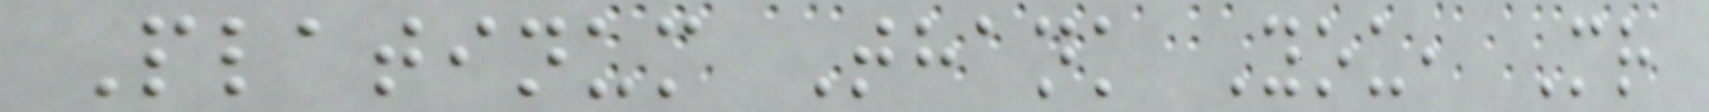Platinum Thank You, Mr
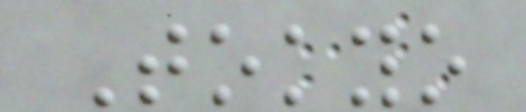Tokyo
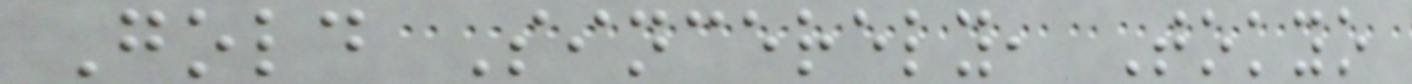Gold Sincerely, Tokyo
